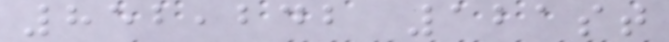852,242 121st
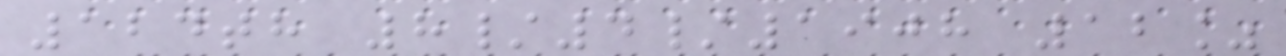124th 8/4/1908 12%
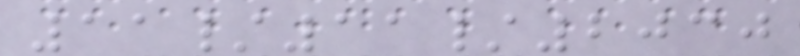11/11/2030
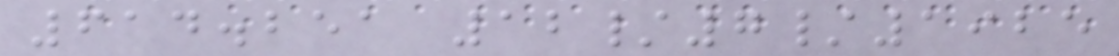614.251 12/7/1925
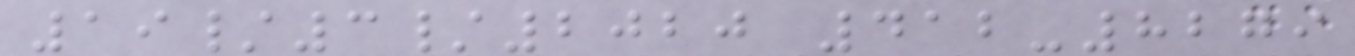19/3/2020 412-8279
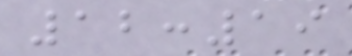12:19
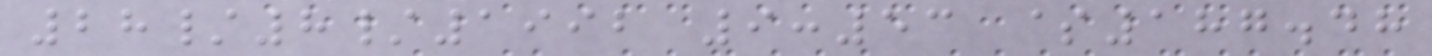28/8/1992 9:53 $187.48
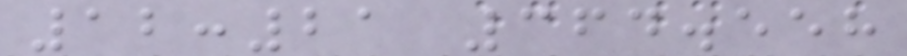12:21 364.558
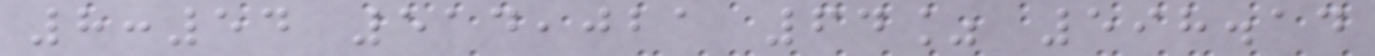8:54 514,021 64% 598.14
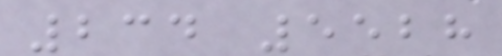234 5528
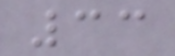33
